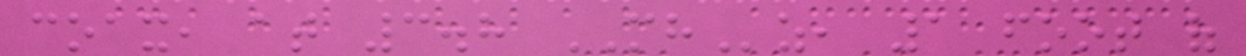coax, at 3.8 MHz, 1 foot of
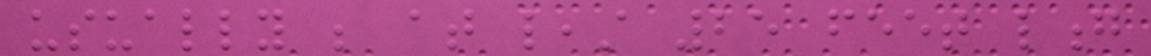usually be at least 25 feet long
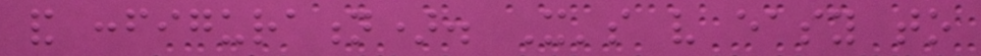and configuration). It's very easy to
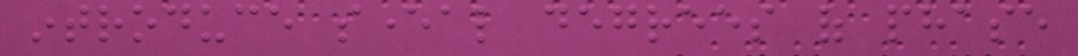introduce several degrees of phase
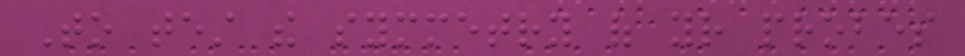To test the symmetry of your probes
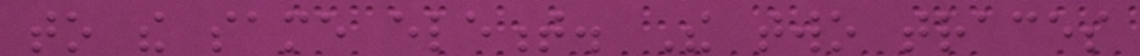to the same element. The two traces
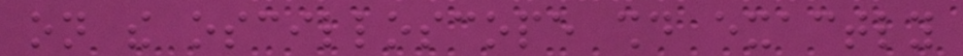on the oscilloscope should exactly
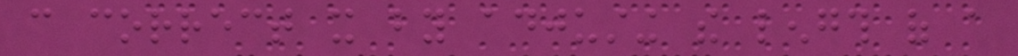can correct it by adjusting the length of a
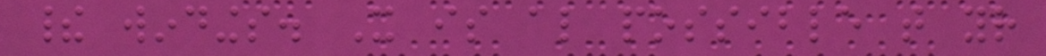their windings. It is also possible that your
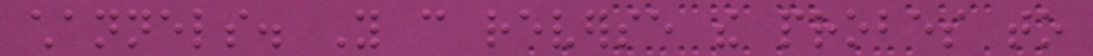channels. You can reverse the probes to
